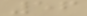56
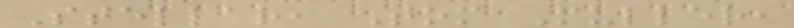Stellar, Tom Muller,
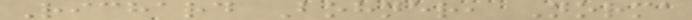Richard Bohner, Norma
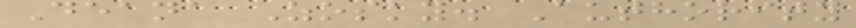Deana Zosky. Authority
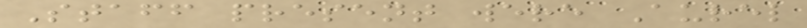Staff present were Aurel
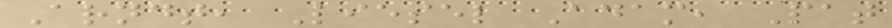Arndt, Liesel Adam, Pat
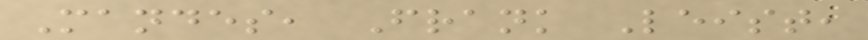Mandes, Frank Leist,
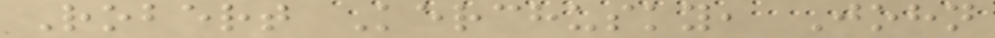Robert Kerchusky, John
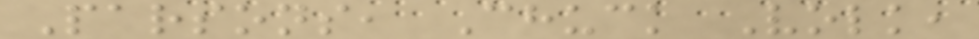Parsons, Chuck Volk,
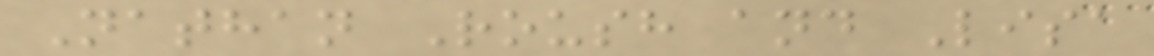Nathan Roush and Lisa
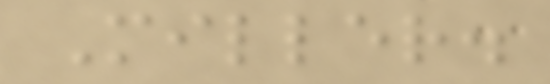Miller.
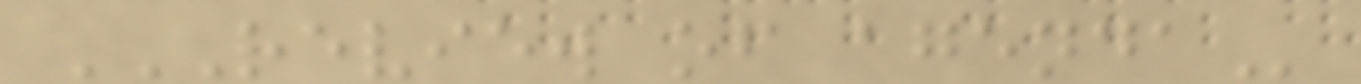REVIEW OF AGENDA
